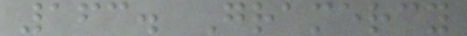163. Gramercy
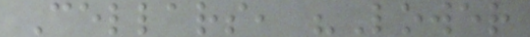Cellars, "Lower
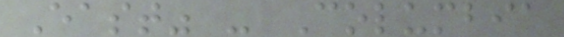East" - Columbia
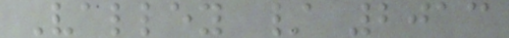Valley / 2013
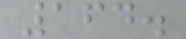164.
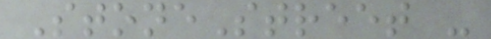StoneStreet -
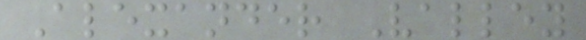Alexander Valley
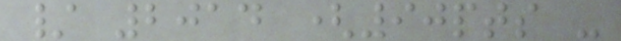/ 2014 (90pts -
